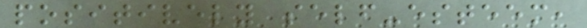positively self-esteem,
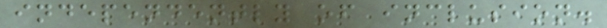independently of inclusion.
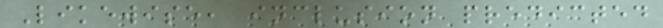Likewise, inclusion predicted
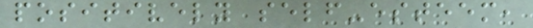positively self-esteem,
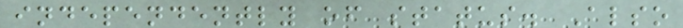independently of status. Also
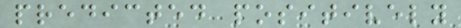predicted positively
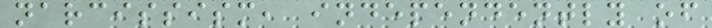narcissism, independently of
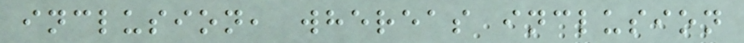inclusion, whereas inclusion
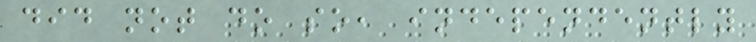did not do so, independently
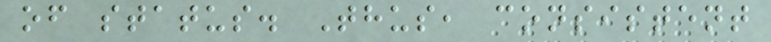of status. Thus, consistent
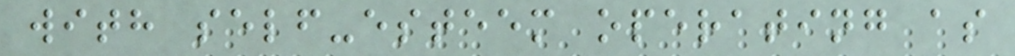with self-esteem operating as
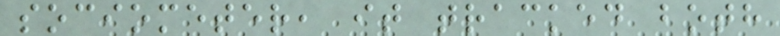sociometer, it tracked both
